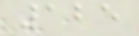125
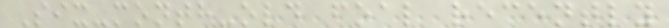Six-month-old foal recently
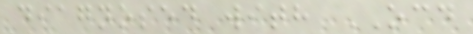diagnosed with OCD
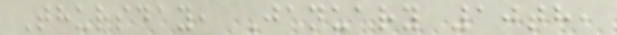Thursday, January 10th,
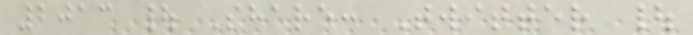2013 | Share: Twitter |
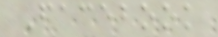Facebook
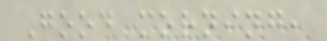Good morning,
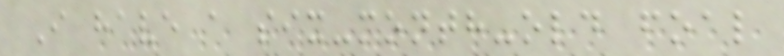I have a six-month-old foal
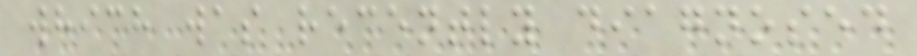which was recently diagnosed
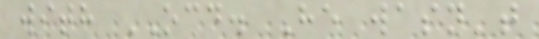with OCD. He wasn't
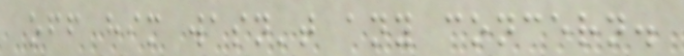off him wasn't any concern.
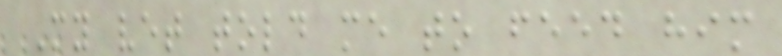My vet told me to feed him
